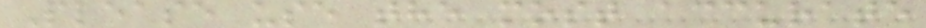Please use the most accurate
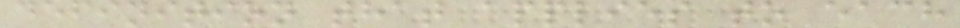definition that applies to each
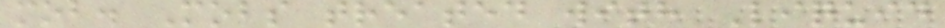mob. Mobs treated with Liquid
